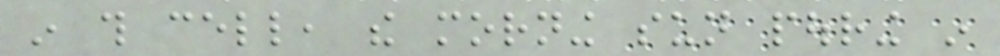in this cell, the morning sun pouring in
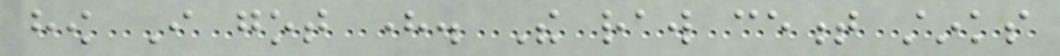how I got here. The raw cement stinks
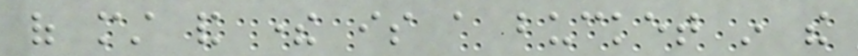of must and there is a bucket in the
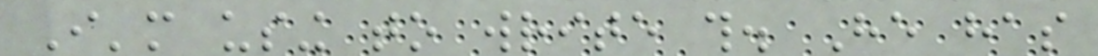I'm using to write this. He has
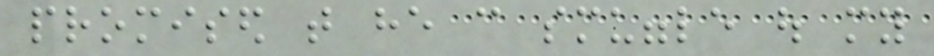promised that he can smuggle out my
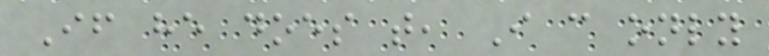If he does that, I can only
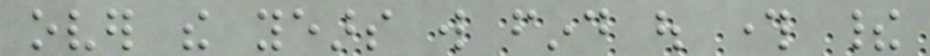over the years will find out through their
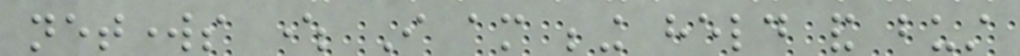networks where I am being held and bust
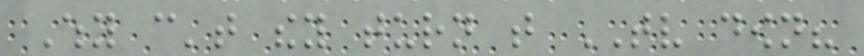Why can't they turn that TV down?
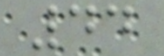44
